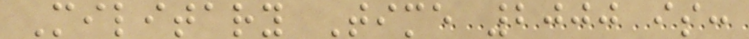Military Time 2000 is:
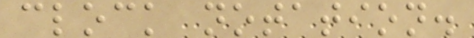clock notation.
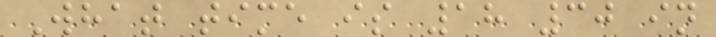What time is 18 30 in
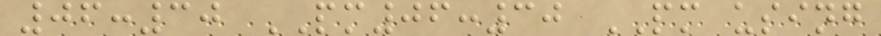06:30 PM06:30 PM using
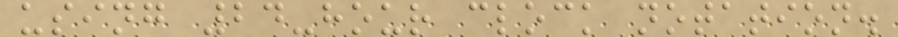using 24-hour clock notation.
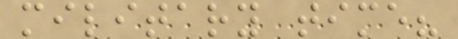military time?
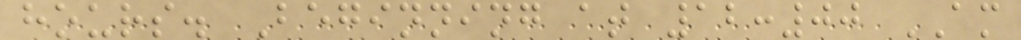hours. Beginning at 12:00 AM
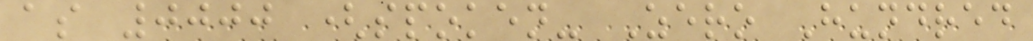as 0000 (spoken- Zero Hundred
